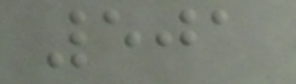501
